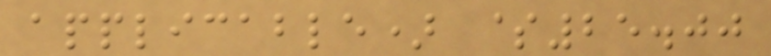applicable) $25.00
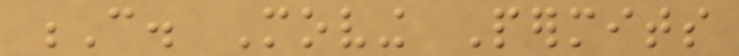C. Moving Permits
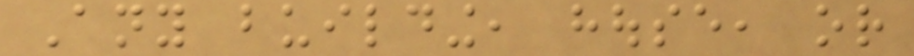Any building, house, or
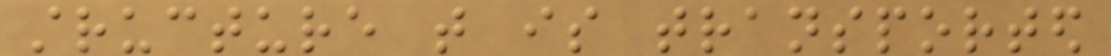structure that is transported
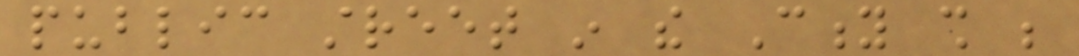public street in the City shall be
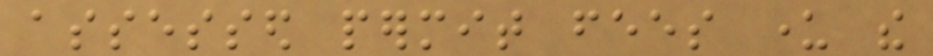assessed permit fees under the
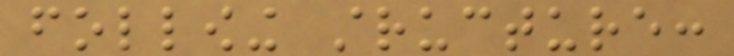following structure:
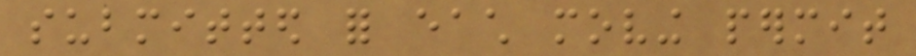submitted for each moving permit
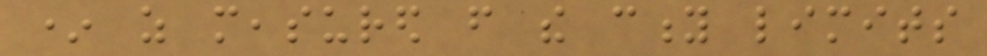* as measured from the city limits
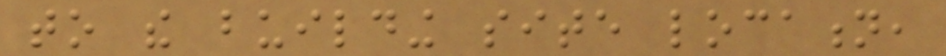to the building site location,
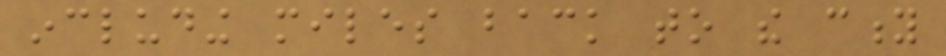including miles back to the city
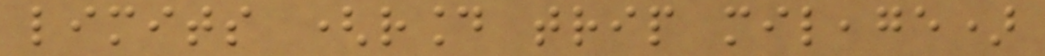limits (round trip mileage)
